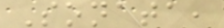Sonata,
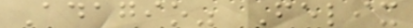Adagio" Felix
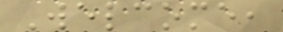Welcome,
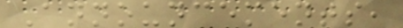Announcements,
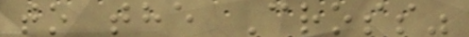to the Cross"
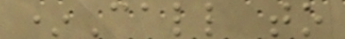*Call to
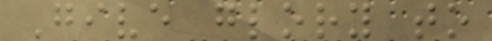Give glory to
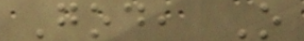God, O
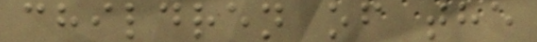children of the
